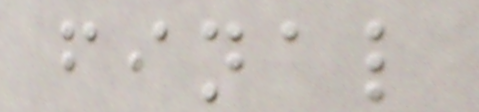final
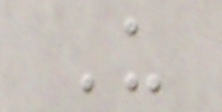U
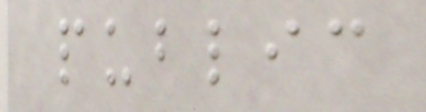public
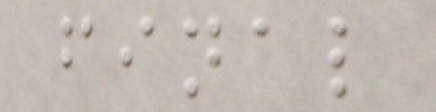final
